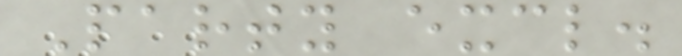Party excl.
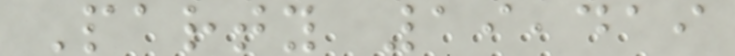Party 19,419
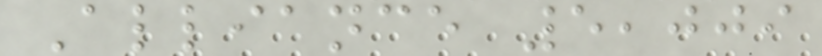Alliance 5,009
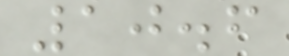10.6
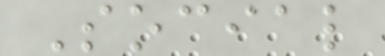Social
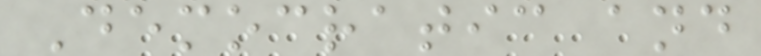Democratic and
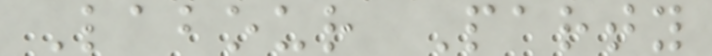Labour Party
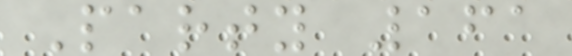Party 161
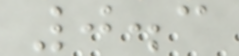0.3
